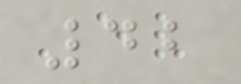42
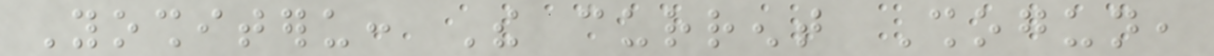Yoshiteru: The current Shogun,
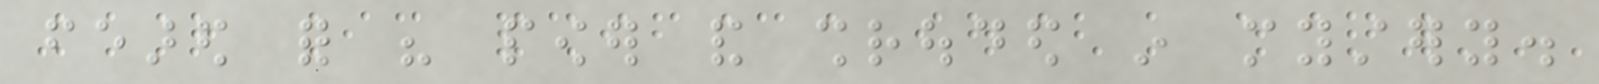feared for his power and shrouded in mystery.
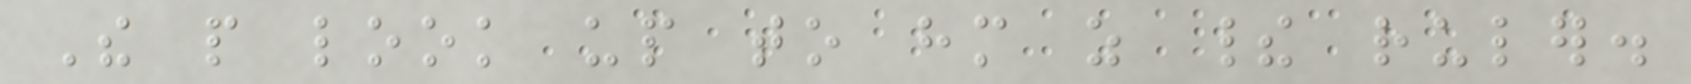The people look up to him as their ruler.
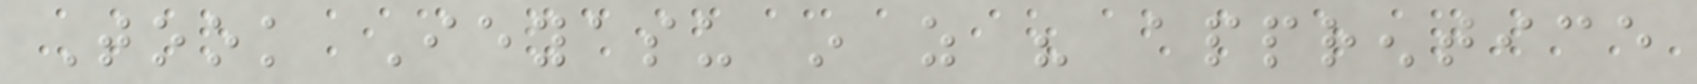Took Ieyasu in as his apprentice
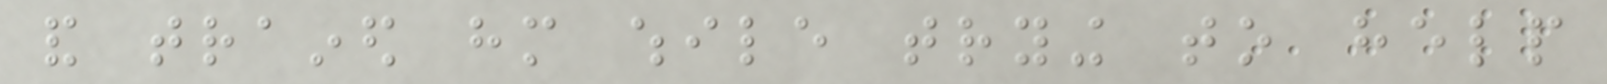and trained him while trying to help
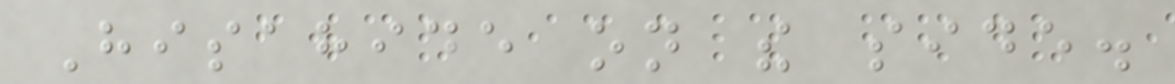Hisahide on the side.
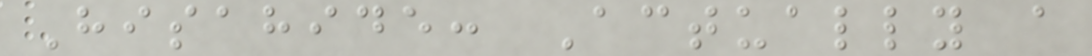Hisahide: Actually a
